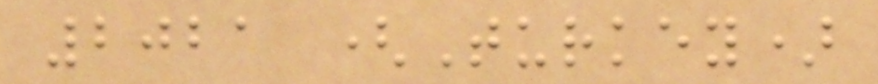2021 (Turkey)
